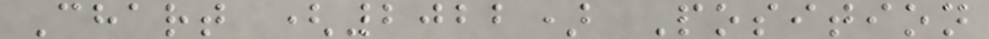Chart (2022) Position
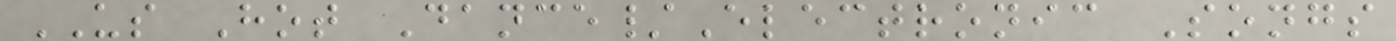US Hot Dance/Electronic Songs
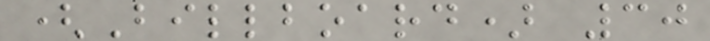(Billboard) 30
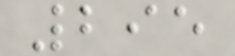295
